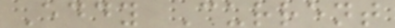Eddy Current
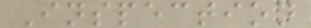Inspection
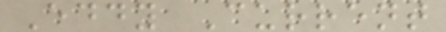Eddy Current
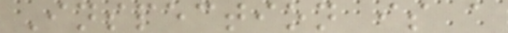Inspection is a
